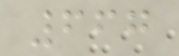667
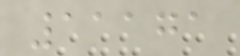11171
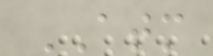ATM
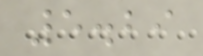5.29
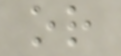or
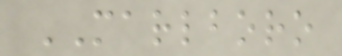MARLBORO
